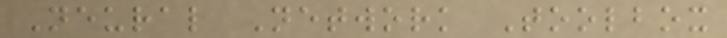Neural Network Toolbox
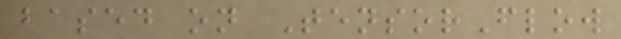based on TensorFlow
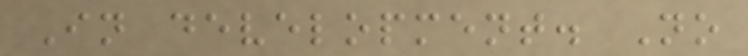In development. No
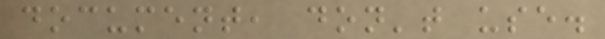document, don't use.
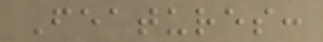Features:
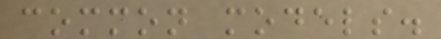common models.
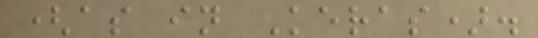(as in Keras).
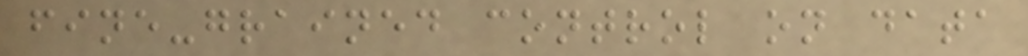fine-grained control on data
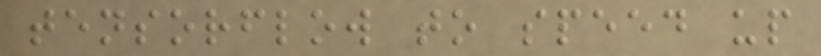tensorflow to speed up
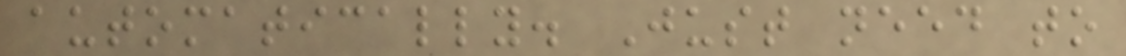automatically. Just need to
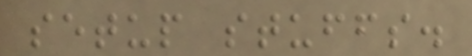setup stuffs.
